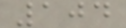104
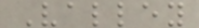Valley
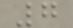7
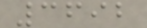3692
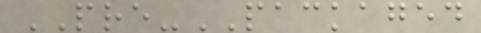PRE-PACKAGED
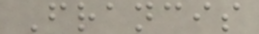Francis
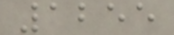1255
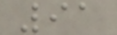91
